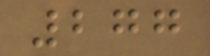277
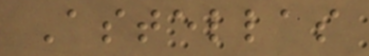Astellas
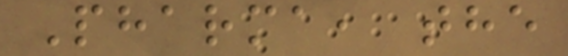Pharma, the
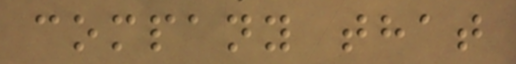company that
